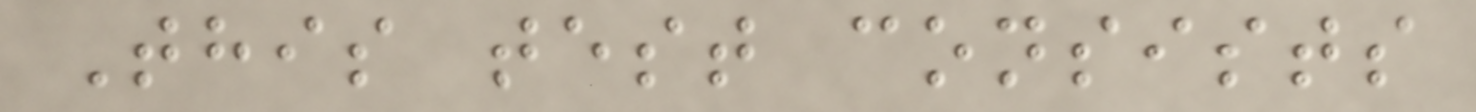This test consists
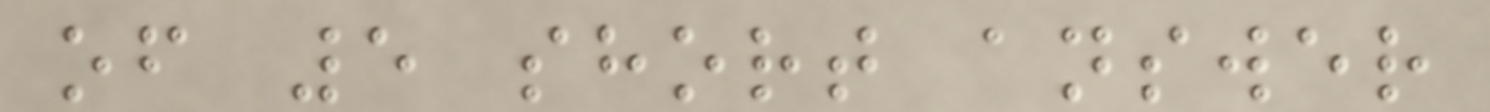of 5 short answer
